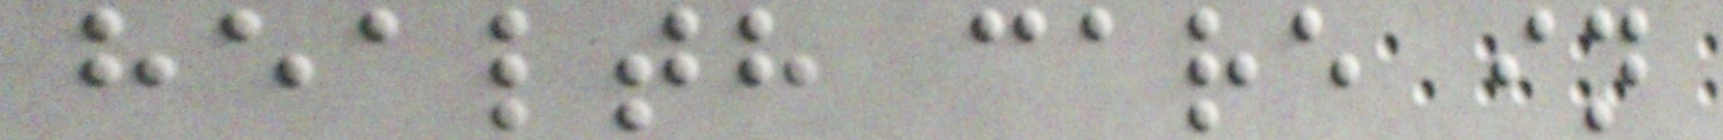health care in
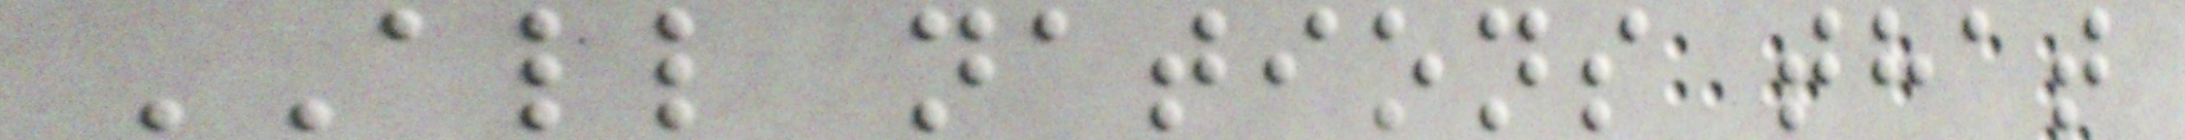ALL nations that
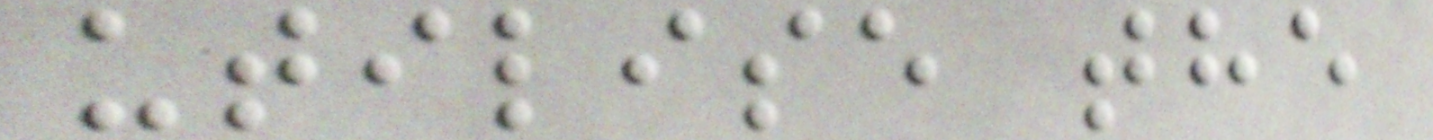utilise the
